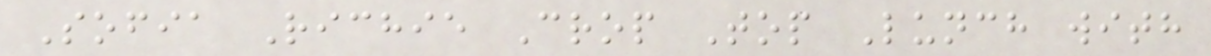Sofia Richie Crop Top Lunch with
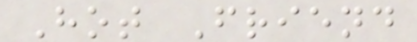Hot Friend
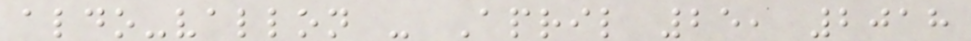aldo-vallon - April 25, 2018
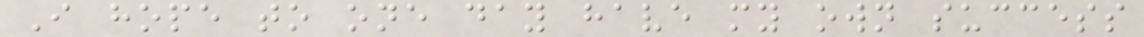I hope to one day have my own success
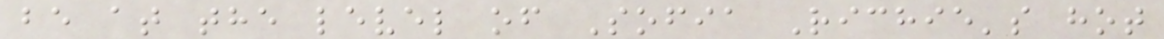be at the level of Sofia Richie's hot
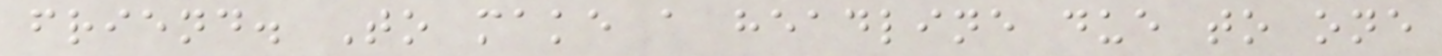friend. To make a headline due to one
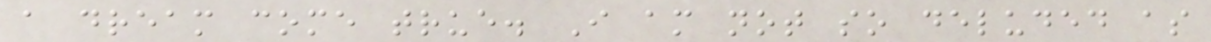a dream come true. I am not so deluded as
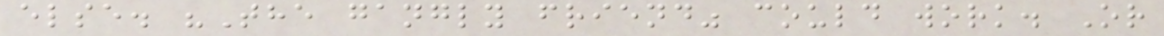else. "The gangly friend" could work. Or
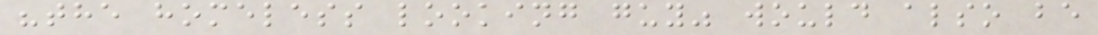"the homeless looking guy" would also be
